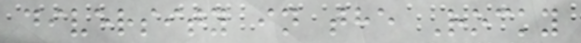diversity in the Rocky
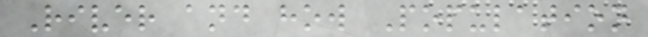River and how Population
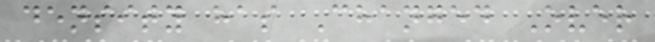density has Changed Over
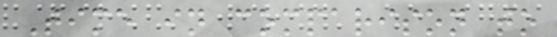Time in comparison to
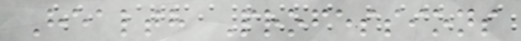Health Professions
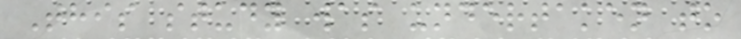This study was undertaken to
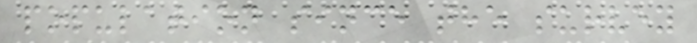population since the survey
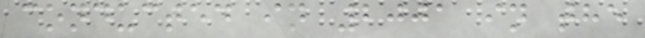conducted in 2001 in the
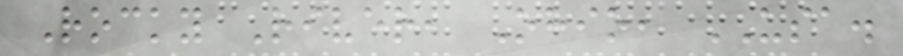Rocky River, Ohio, USA.
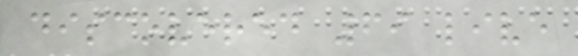discovered 69 live
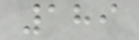189
